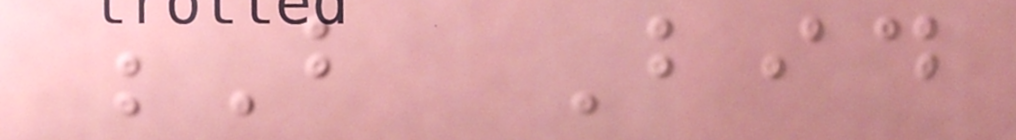B Bid
